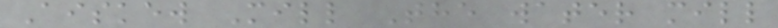Aiskew Mill The water mill
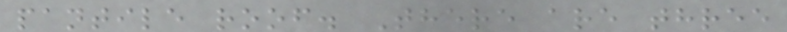pantile roof. There are three
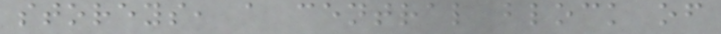storeys, a central block of
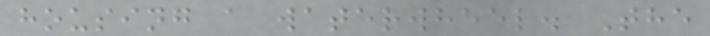housing a waterwheel. The
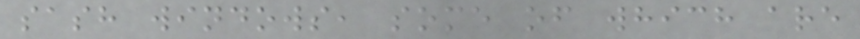sash windows, some of which are
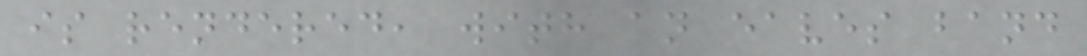is rendered, with an eaves band
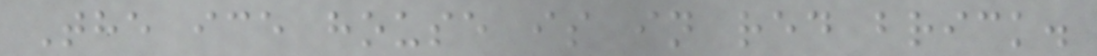The ice house is in red brick.
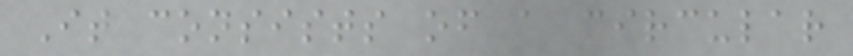It consists of a circular
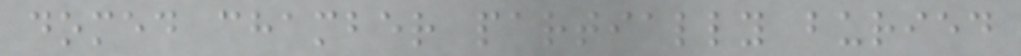domed chamber partially buried
